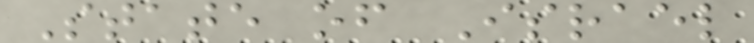State of Israel
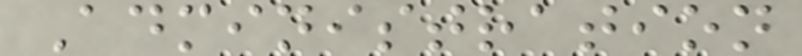Administration
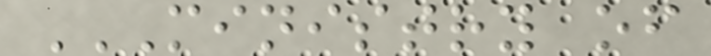MINISTRY OF
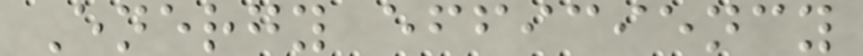Energy efficiency
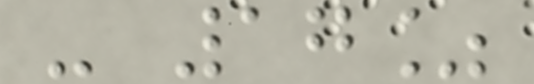- 17%
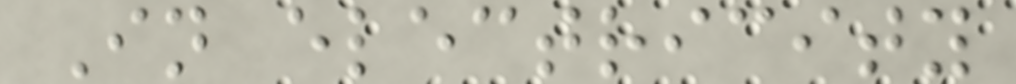In electricity
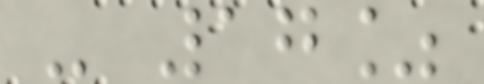- 17%
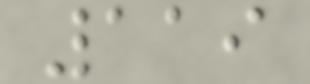119
